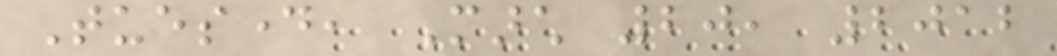Tuesday, March 20, 2012
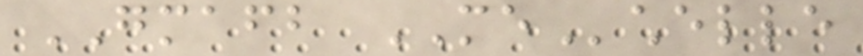GMAFB MEchelle
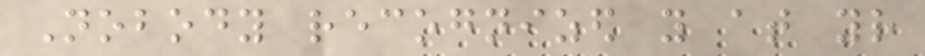Nobody recognized you at your
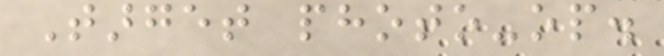Target photo-op.
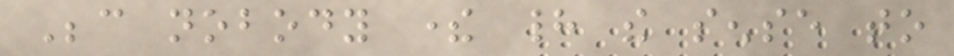Because nobody there had the sense to
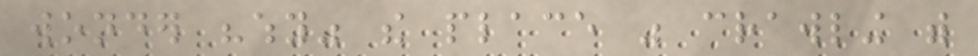wonder "why" the place was crawling with
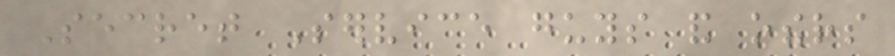Secret Service guys and others
